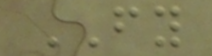FY
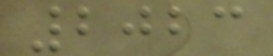2023
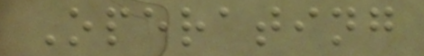Operating
